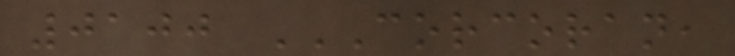0100 CORCORAN,
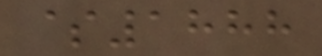$1888
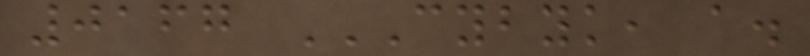0167 CYBYK, A.
